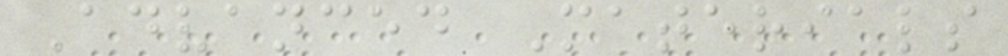Advanced Materials
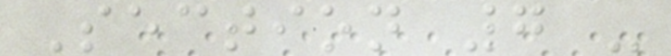Section 7 -
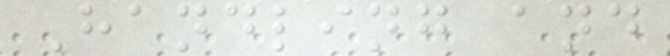Handling and
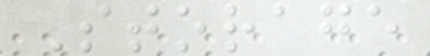Storage
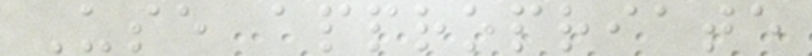Use appropriate
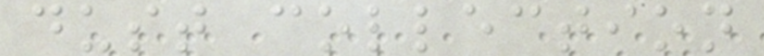dust collection
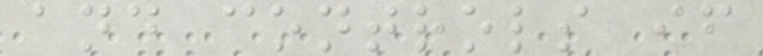and controls if
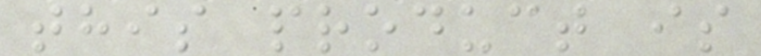this product is
